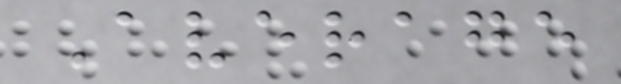Average
